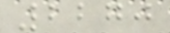2270
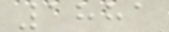1881
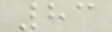83
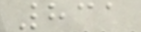831
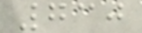730
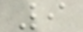9
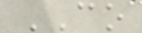CO
